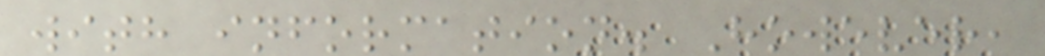with information. However,
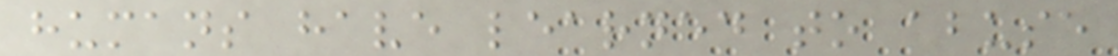humans have learned to abuse
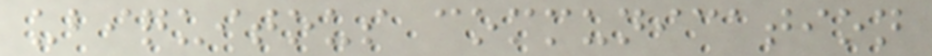ubiquitous communication
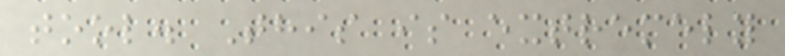tool. This is extremely
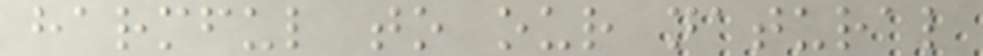harmful to our natural
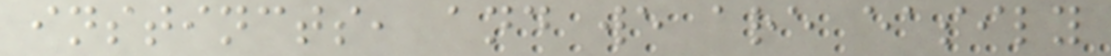instincts, and we are easily
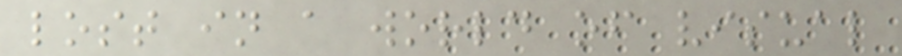lost in a world of visual
